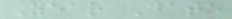Year Date
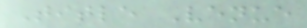Title Venue
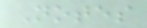Notes
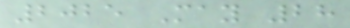2025 May 28
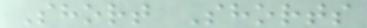Short Shorts
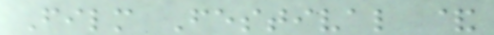Film Festival &
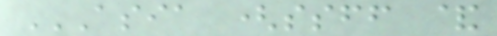ASIA (SSFF &
